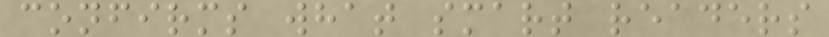confirms what smart readers
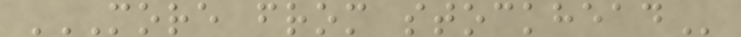MORE FROM STOCKHEAD
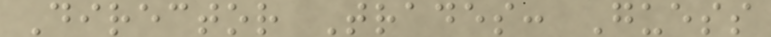Director Trades: Guess
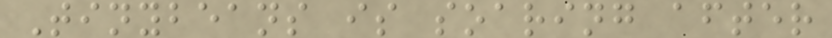Tinybeans is soaring after
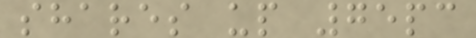shares up 75pc
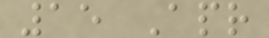15 Apr
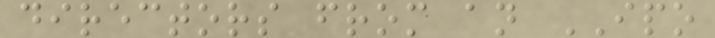directors from an IPO
